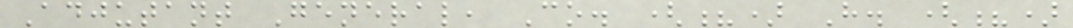Adjutant General, Co. (?) H. (?)
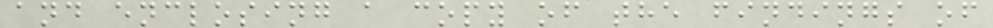and enclosing a copy of the findings of
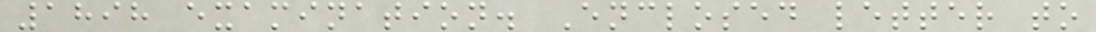1898 examination. Enclosed letter to
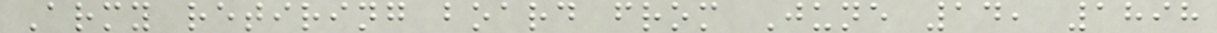Army retiring board from June 14, 1898
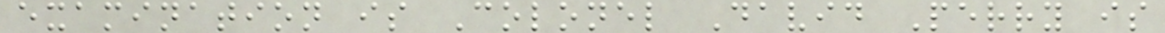examination is Colonel David Perry is
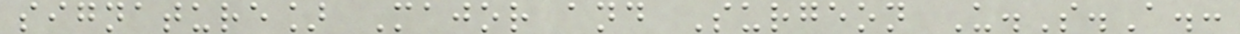signature] Major and Surgeon U.S.A.:
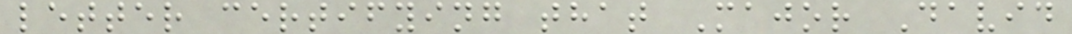letter certifying that Major David
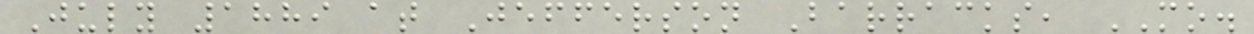July 1889 at Jefferson Barracks, MO.
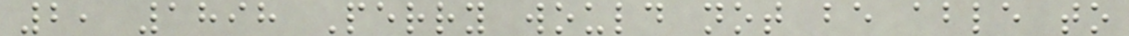2, 1898 Perry would not be able to
